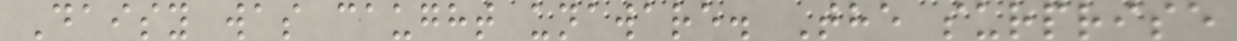Daisy was caught unaware. The surprise
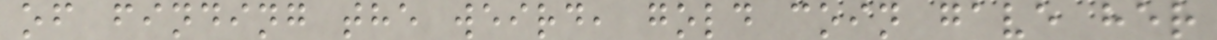of finding the weird, gold coin gave her
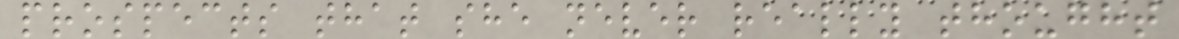prospects that she never really thought
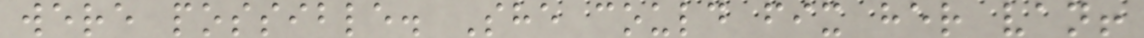were possible. She could fix her van!
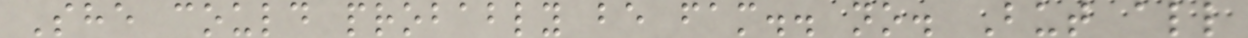She could probably be fam.. no. But all
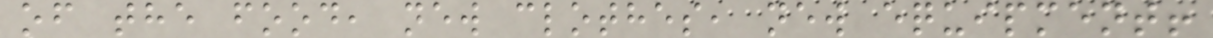of the food, new clothes, new equipment!
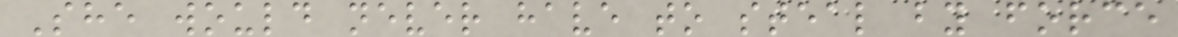She would never have to steal by force
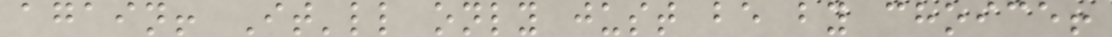again! It'll only just be by choice!
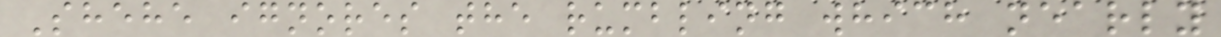Shehe ignores the rumbling which nearly
